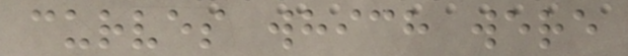curves which were
